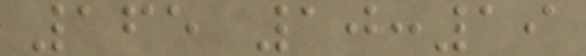165 10:19
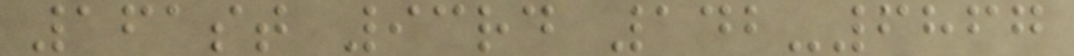161st 93rd 142-6867
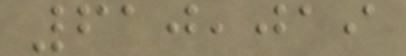610,019
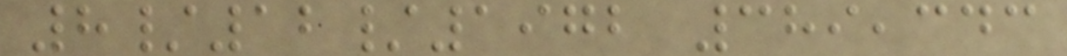8/12/1972 389,343
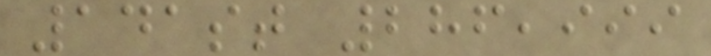141st 286,999
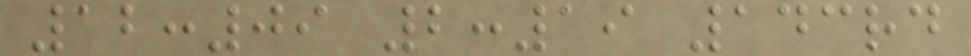12:09 2:19 143rd
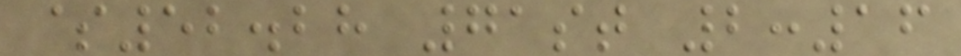$52.28 71st 2:16
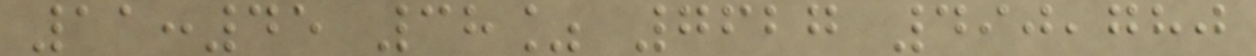11:45 38% 7627 490,780
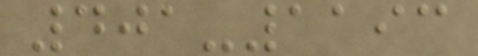401-1193
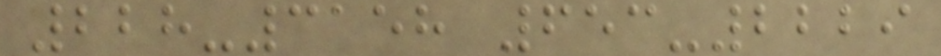228-3158 653-2229
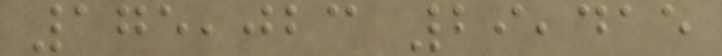175,023 29,415
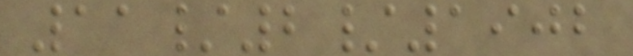11/2/1902
